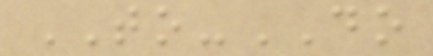TO-DO
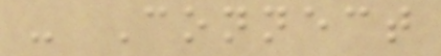- Connect
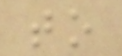to
